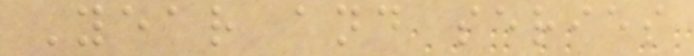Year and series
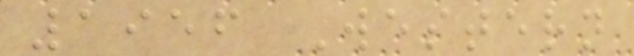1956 Western
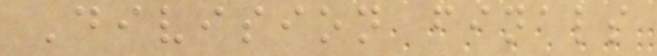Division finals
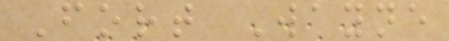Fort Wayne
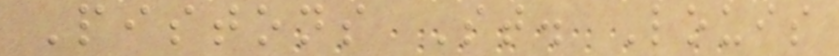Pistons St. Louis
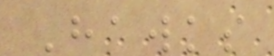Hawks
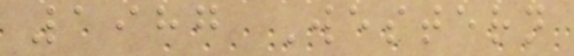1987 Western
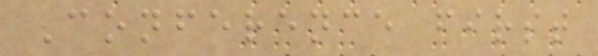Conference first
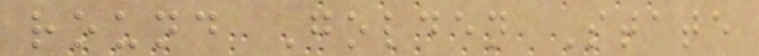round Golden State
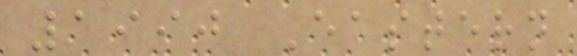1990 Eastern
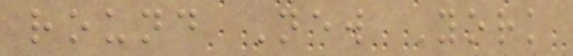round New York
